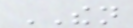THEN
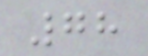78
